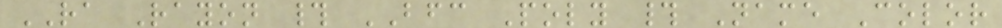RA Rayon # BFC Poly # Name Color
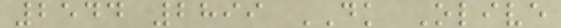2544 2899 DK Olive
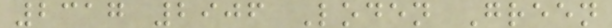2317 2906 Loden Green
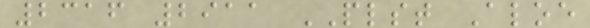2316 2911 PLST Aloe
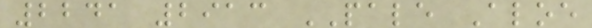2241 2913 PALE Aloe
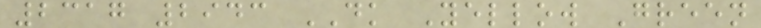2317 2943 DK Yellow Green
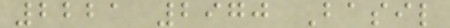2221 2970 Basil
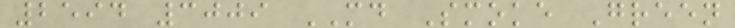2594 3009 MD Smoke Green
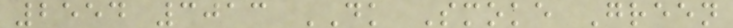2554 3013 DK Smoke Green
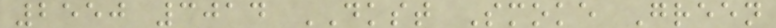2550 3014 DKST Smoke Green
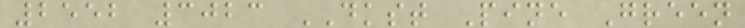2552 3023 DKST Pine Green
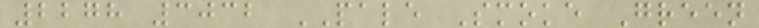2278 3032 PALE Smoke Green
